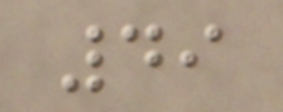49
